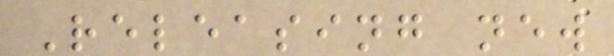Releasing new
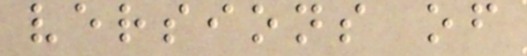versions of
